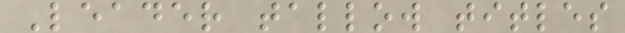Leader tallow titles
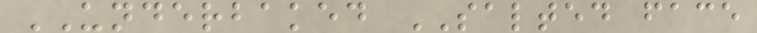UNDERBAKED SALTED face
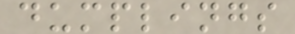dumplings
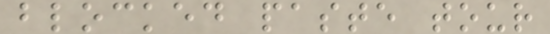blocked paste tour
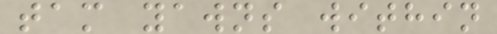tam yawns within
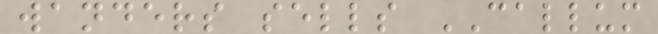wanders sells CALLUM
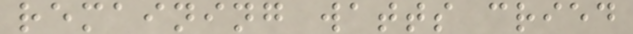remaining watts cried
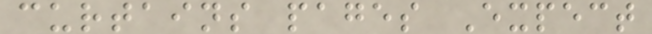curtains pages Expect
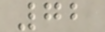72
